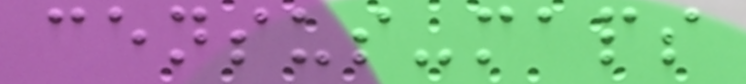census-maps
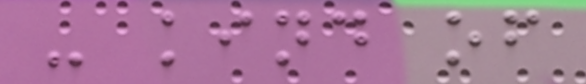- kind of
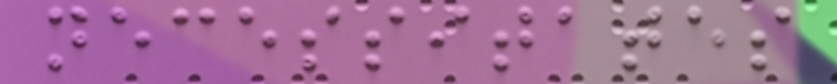necessitates
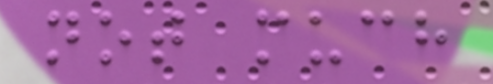not much
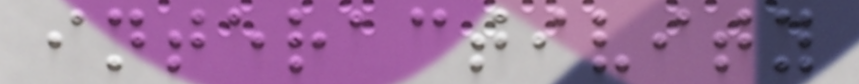interactivity
